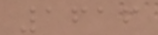1616
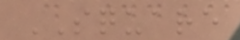SQUARE
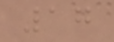17
